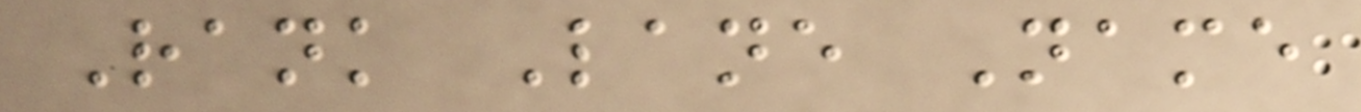Rank Lane Name
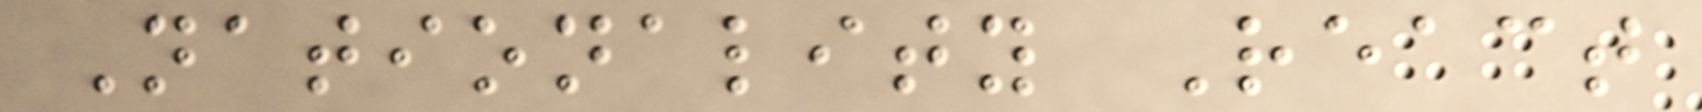Nationality React
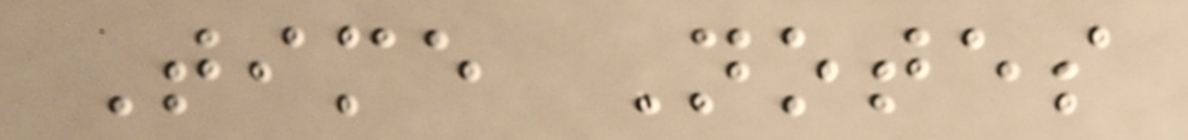Time Notes
